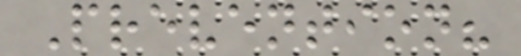Prevention?
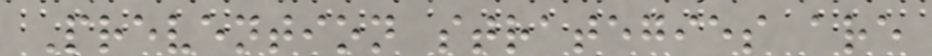Prevention strategies are
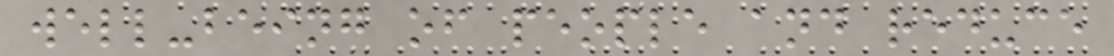well-being of people and reduce
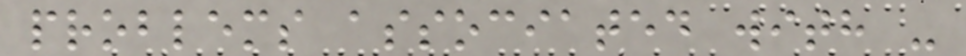problems associated with -
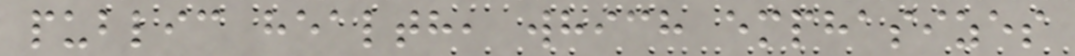public health, which emphasizes
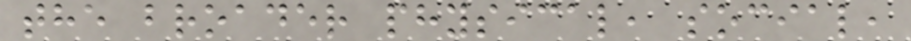the broader physical, social,
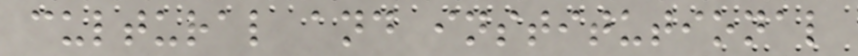cultural and institutional
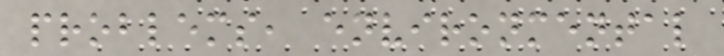problems, environmental
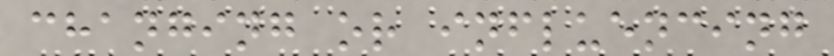changing or influencing
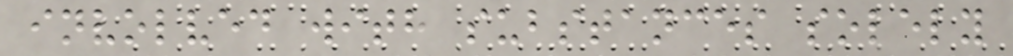involved with substances solely
